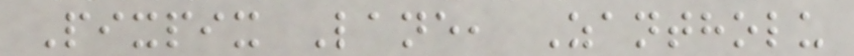Pixpix Lane, Zantholu
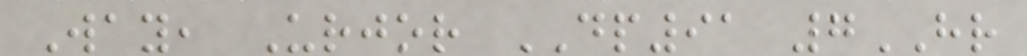Way, Urjor DP91 7HR
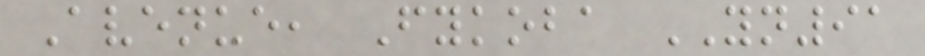Avenue, Fykoba YN91
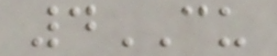4CU
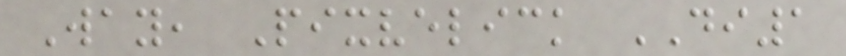Way, Pixvelick DI1
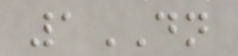1DN
